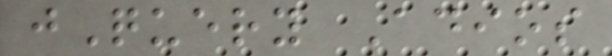jQuery Adios
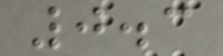0.3
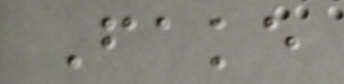Fake
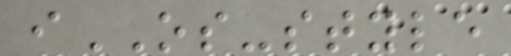iOS-style
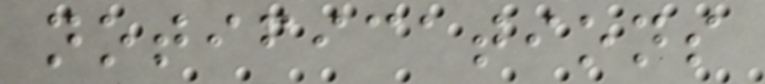notifications
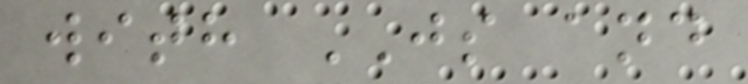with JS and
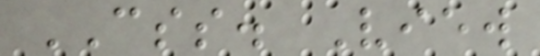CSS. View
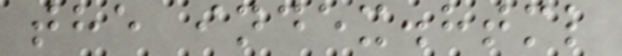the index.html
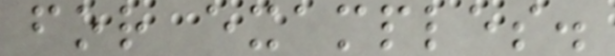for examples.
